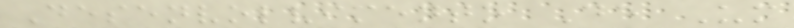Desenvolvimento De Um
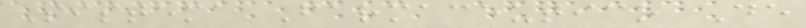Sistema Farmaceutico De
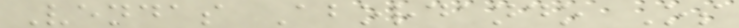Vendas Abordando Os
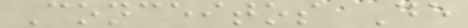Conceitos De
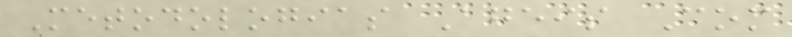Metodologias Ageis Com
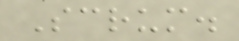Scrum.
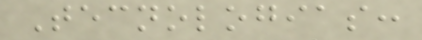Tecnologias:
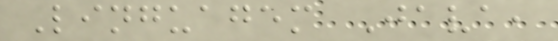Linguagem Java,
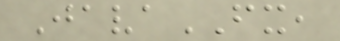JavaFX,
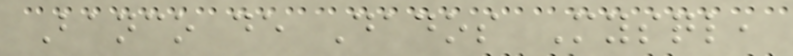Banco de Dados Mysql,
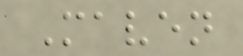Maven
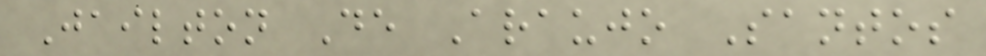Jailton De Araujo Santos
